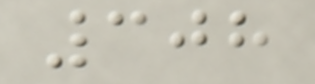308
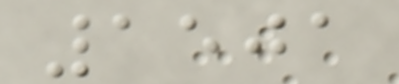1501
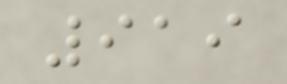919
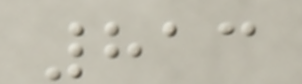813
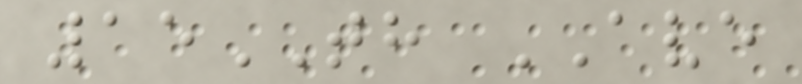15TH AVE
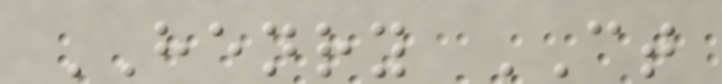HENRY CT
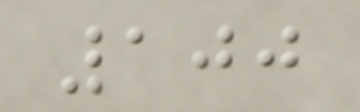100
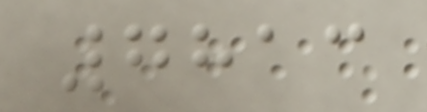7813
